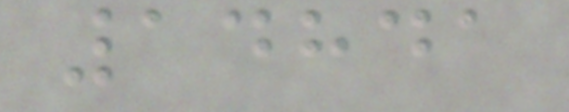14841
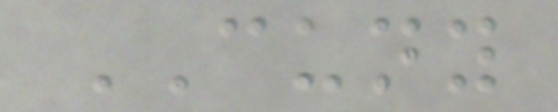CUNY
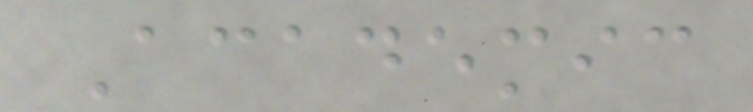Academic
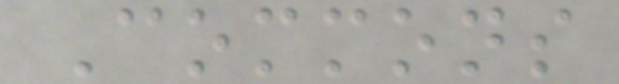Commons
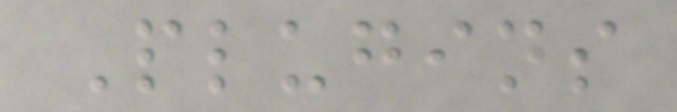Plugins
